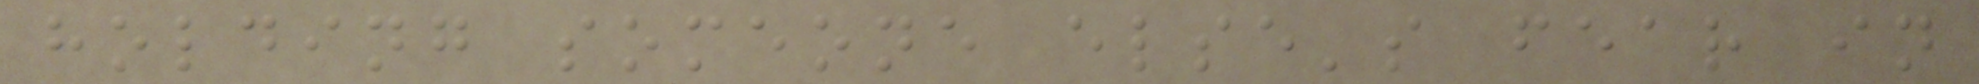holding someone else's fear in
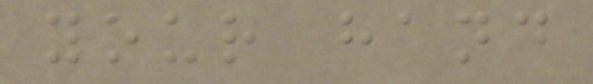your hand
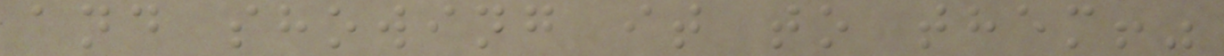and showing it to them!"
